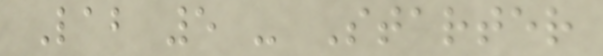Lab 5 - Starter
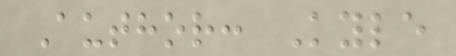Author: Kyle
